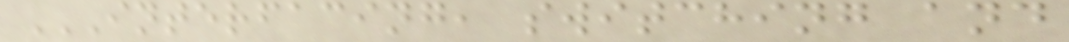INTERFACING, SWITCHING AND
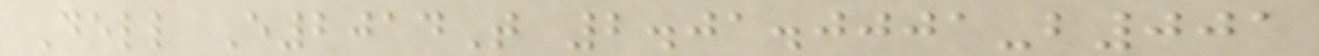Dell E2014T 2.01.0001-b001
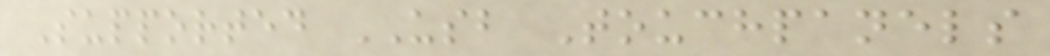Supported USB Touchpanels
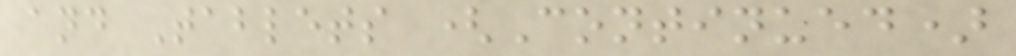and Tablets (Continued)
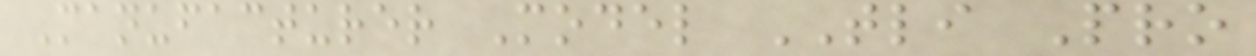Manufacturer Model TLI Pro
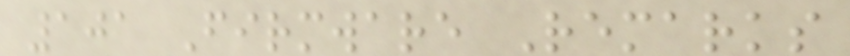101 Firmware Remarks
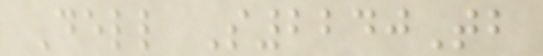Dell S2240Tb
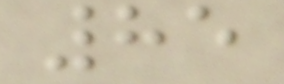85
